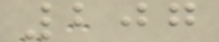207
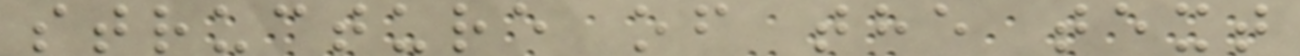structure of the text
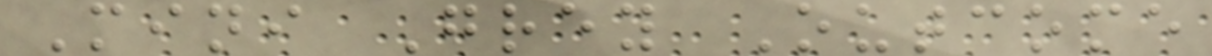Mini Grey Outcome
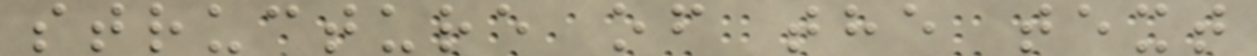structure of the text
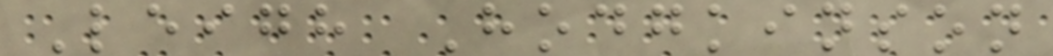Leigh Hodgkinson
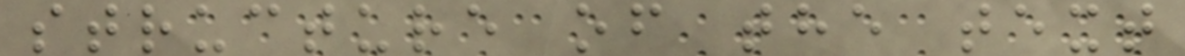structure of the text
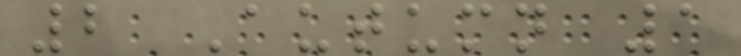2 Autumn 1
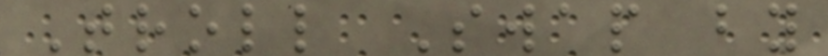Troll Swap by
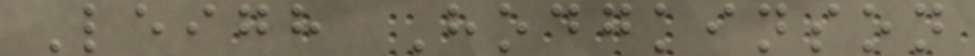Leigh Hodgkinson
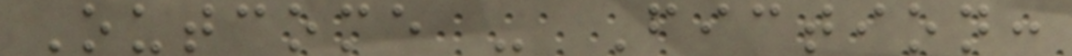Outcome - Fiction:
